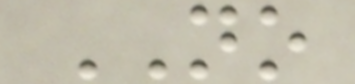NO
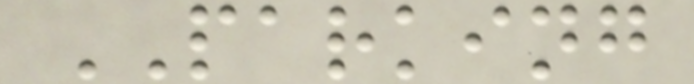PARKING
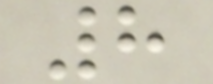8
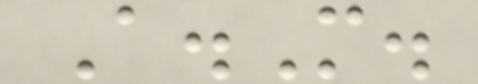A.M.
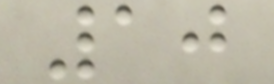10
